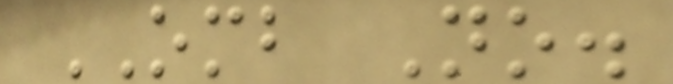OMB No.
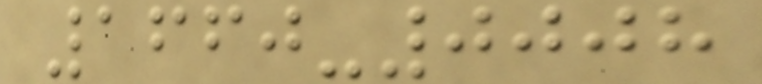1660-0008
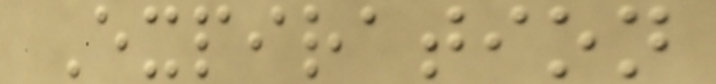Expiration
